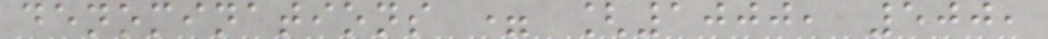denominations = [1000, 500,
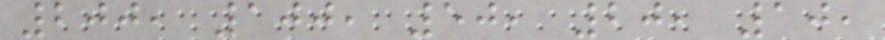200, 100, 50, 20, 10,
